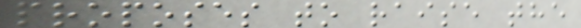proposes to raise the
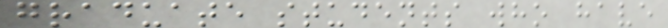graduate students who have
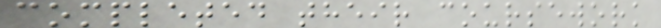completed their coursework
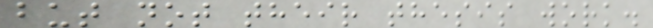but not their thesis work.
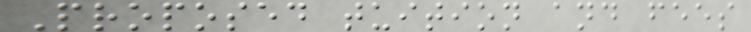Proposed tuition and fees
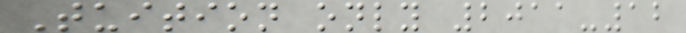Tuition only 2011-12
